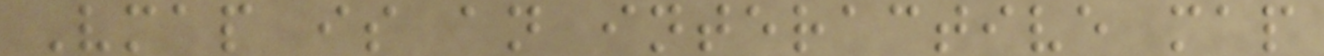Vmap is an interactive map
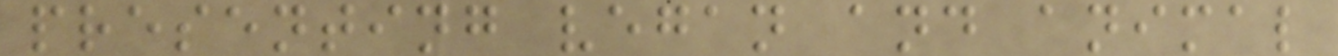presenting vegan and animal
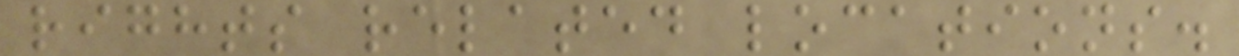rights related locations.
